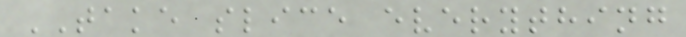TAKE slice everything
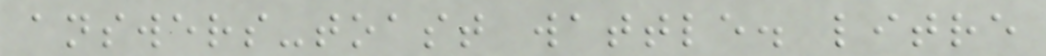answers-toast wattle. litre
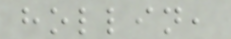hollin,
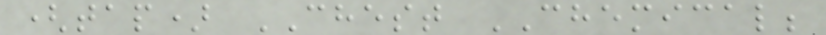(tap) CHEST CHEMICAL;
